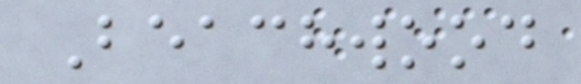Beachwood
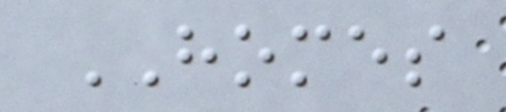HOMES
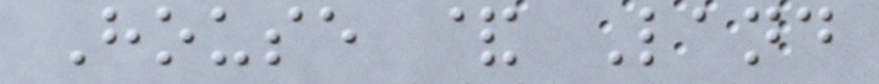House & Land
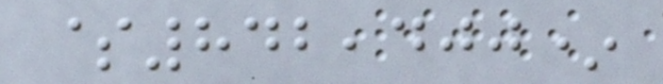$842,400*
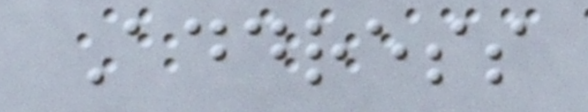Address
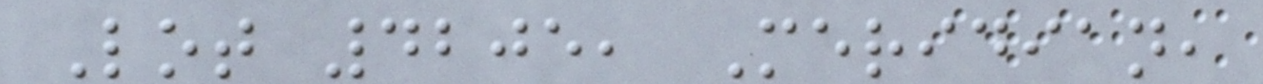Lot 4205, Meridian,
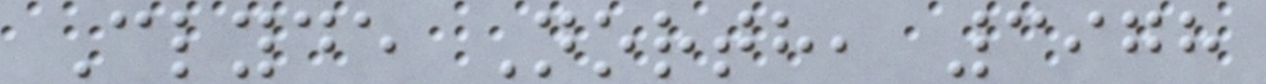Clyde North, 3978
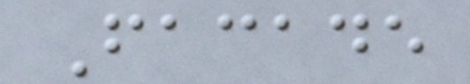Facade
